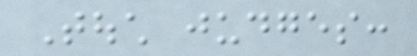Touch judges:
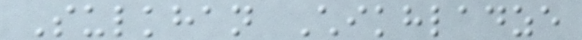Sulkhan Chikhladze
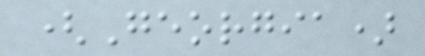(Georgia)
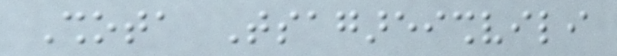Shota Tsagareishvili
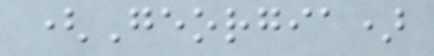(Georgia)
